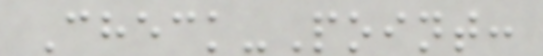Check-Point:
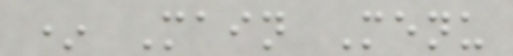* Main Menu
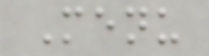Menu
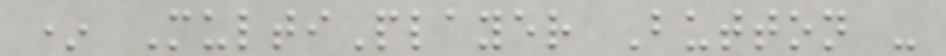* MultiPlayer Button -
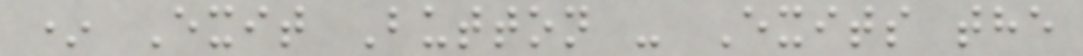* Exit Button - Exits the
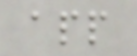app
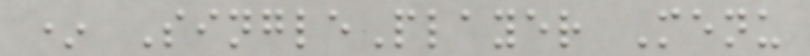* SinglePlayer Menu
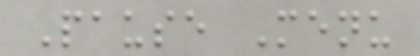Pause Menu
